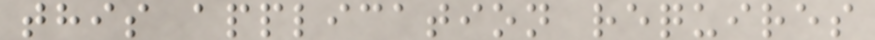this application requires
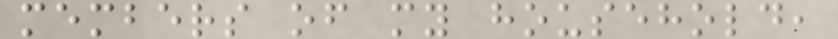members of my household,
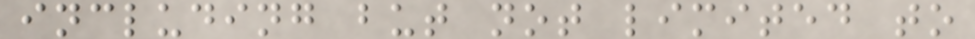including but not limited to
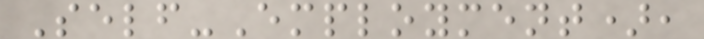Self-Employment),
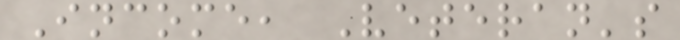Income, Veteran's
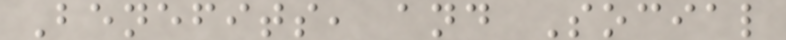Benefits, and Social
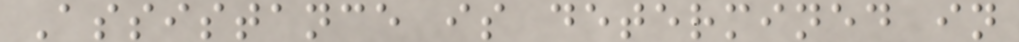Assistance is determined in
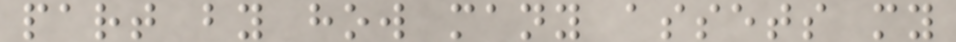part by how many assets my
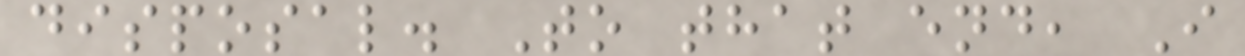disposal. To that end, I
